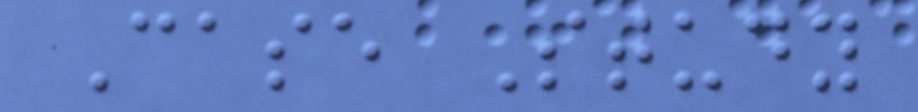Case Study
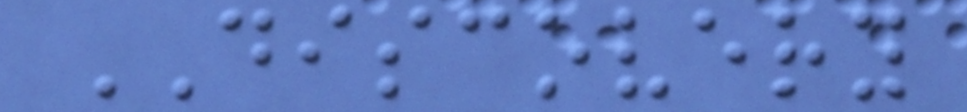DISCOVERY
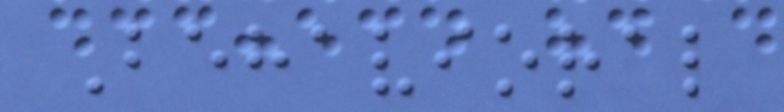Behavioral
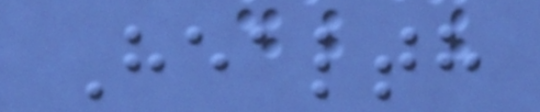Health
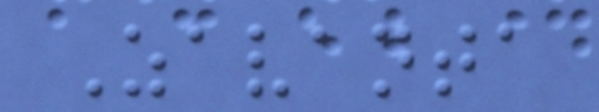Zavanta
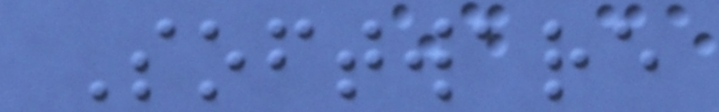Software
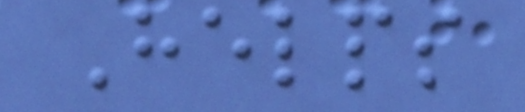Helps
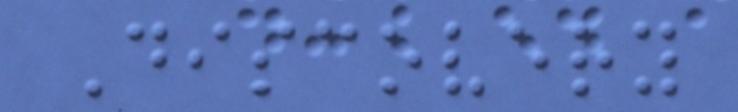Discovery
